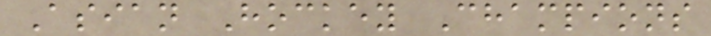Asian Hockey Champions
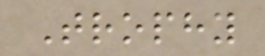Trophy
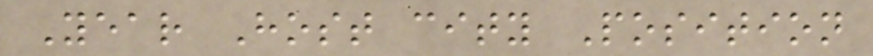Year Host city Position
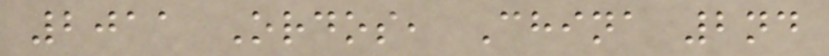2011 Ordos, China 2nd
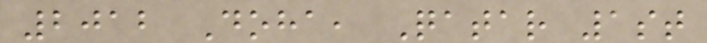2012 Doha, Qatar 1st
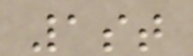1st
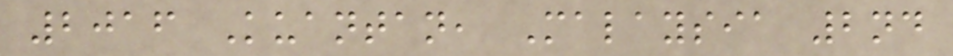2016 Kuantan, Malaysia 2nd
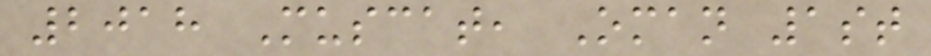2018 Muscat, Oman 1st
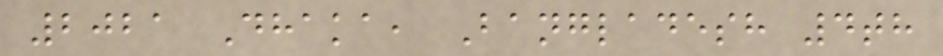2021 Dhaka, Bangladesh 4th
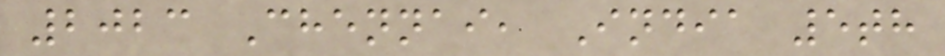2023 Chennai, India 5th
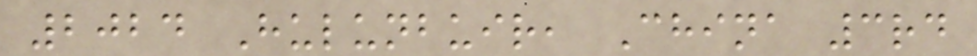2024 Hulunbuir, China 3rd
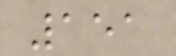151
